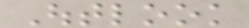Outlook
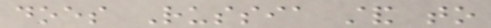does Russia stand to
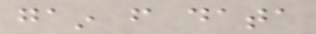gain from data
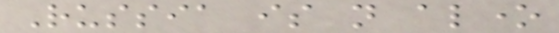Russia is not alone
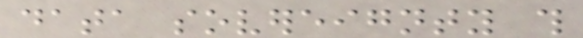data sovereignty this
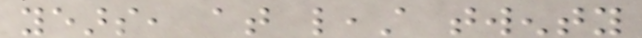years, at least twenty
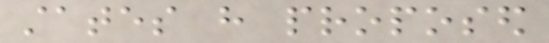states have proposed
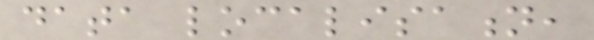data localisation,
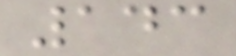143
